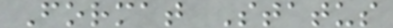Format Status
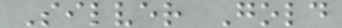Silver Gold
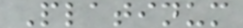Platinum
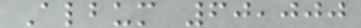Album 60,000
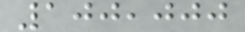100,000
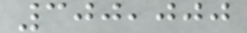300,000
